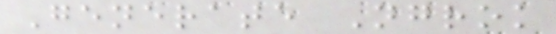Generate Ngrok
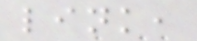link,
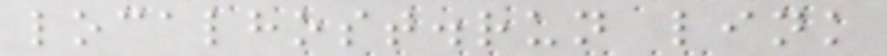localhost.run link
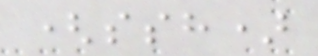(ssh)
